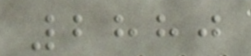2880
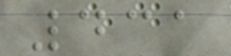431
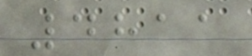4811
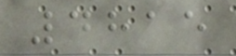4815
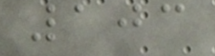103
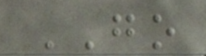GO
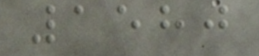1580
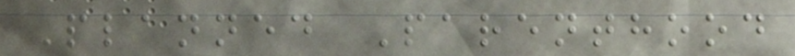Planned Parenthood
